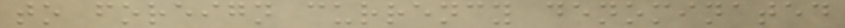to foreign currency denominated
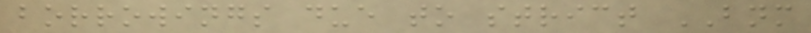borrowings due to strict BNM
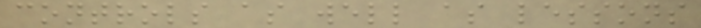controls as well as lessons
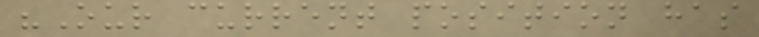"Our current position has
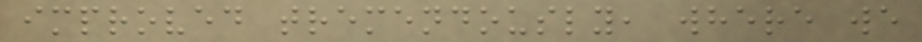improved tremendously, where we
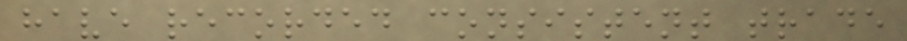have recorded consistent trade
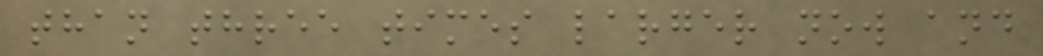than three times larger now and
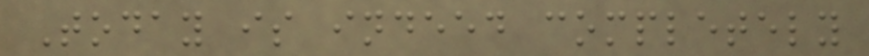Today is indeed completely
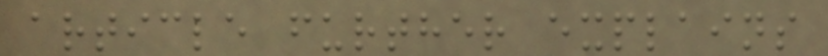article further explains
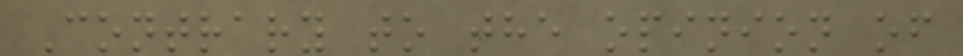Contrary to the opinion of
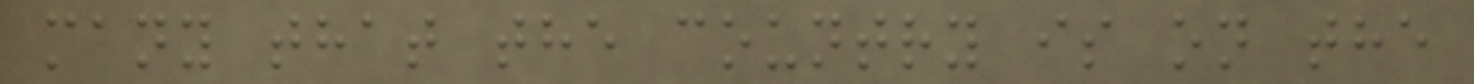many that the country is on the
